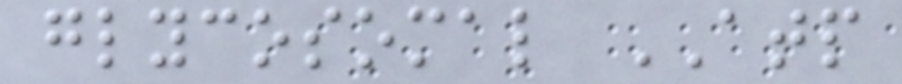glycosomal ATP
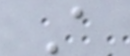A
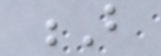B
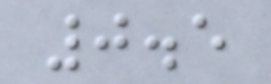0.5
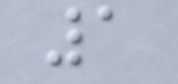1
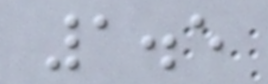1.5
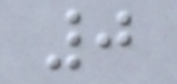0
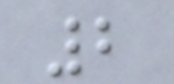2
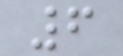6
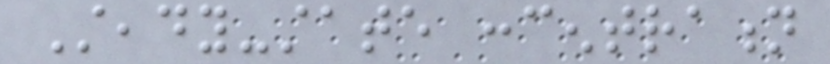Steady-state concentration
